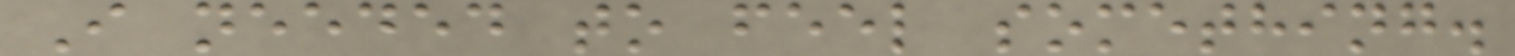I needed to feel something.
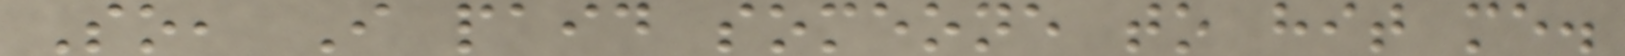So, I paid someone to hit me.
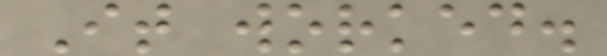It worked.
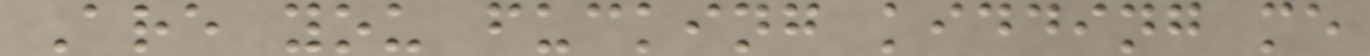Are you fucking kidding me
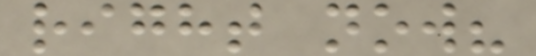right now?
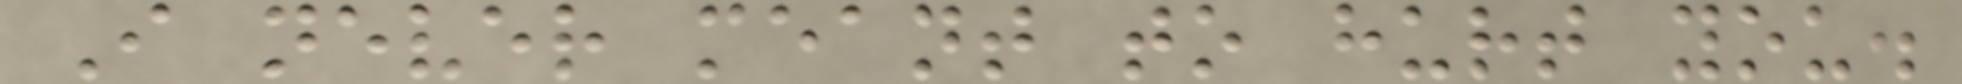I never meant to hurt you.
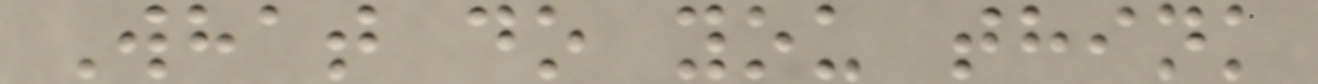What do you think
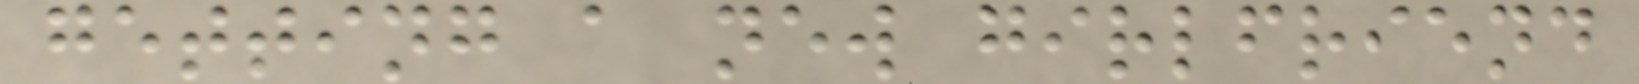getting a new girlfriend
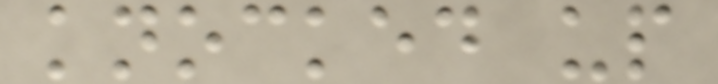knocked up
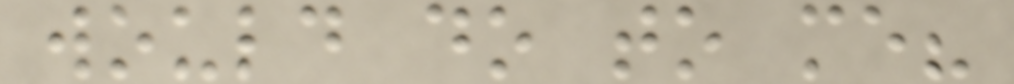would do to me?
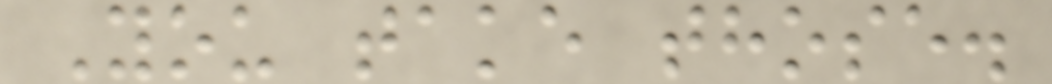You take those.
